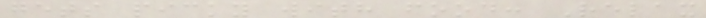gets picky with food: Relax
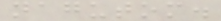nagutom.
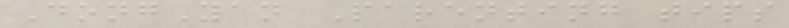DongYan Parenting tips
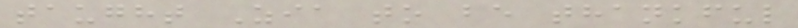taught Zia to be thankful
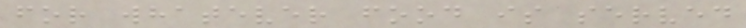for whatever food is served
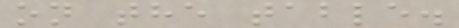on the table.
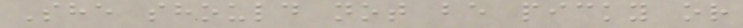She should not be picky or
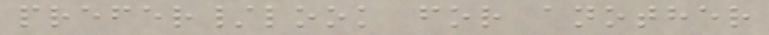prefer/look for another
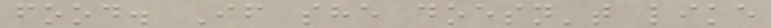food. If she doesn't like
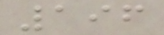196
